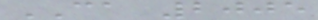CA 2005
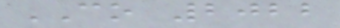CO 2022
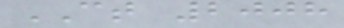CT 2008
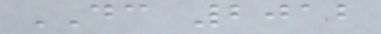DC 2012
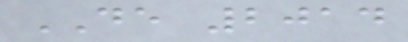DE 2014
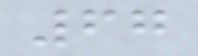67
